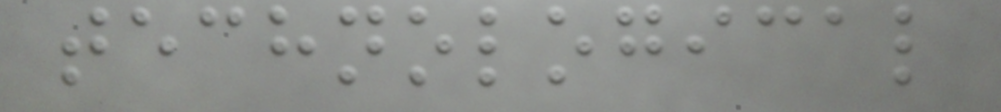technological
